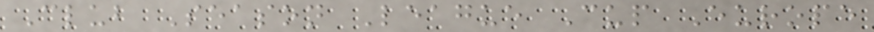Club Season League Cup Europe
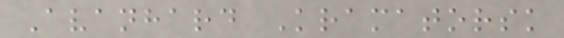Avanhard Kramatorsk
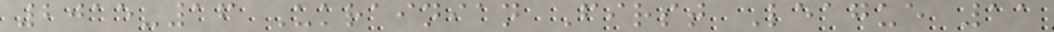2015-16 Ukrainian First League 11
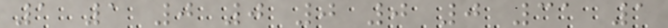1 1 0 0 0 0 0 31 1
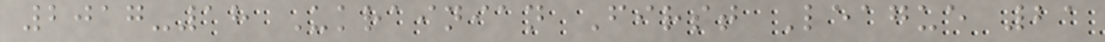2017-18 Ukrainian First League 21
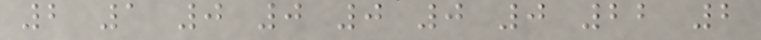2 1 0 0 0 0 0 22 2
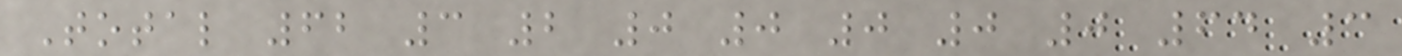Total 62 3 2 0 0 0 0 0 64 3
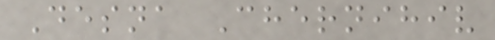Desna Chernihiv
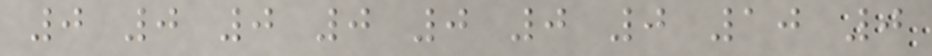0 0 0 0 0 0 0 10 0
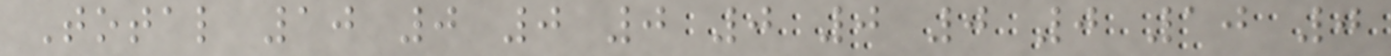Total 10 0 0 0 0 0 0 0 10 0
